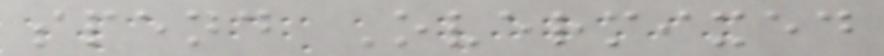spend Overmixed
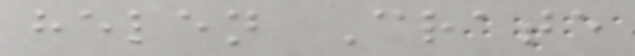helen Crate
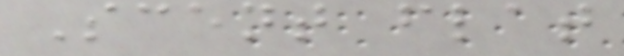Scent flat
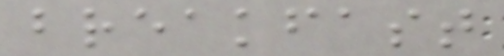breakfast
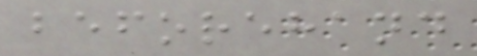beforehand
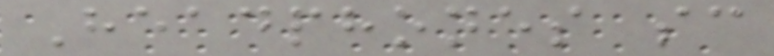Headphones sc
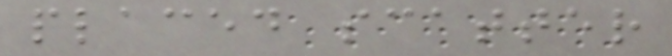placed scatter
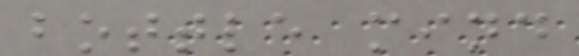bottle mind
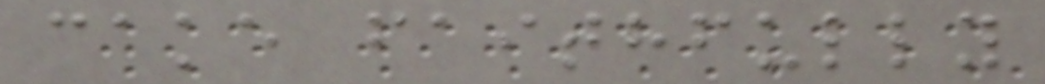cake faithfully
